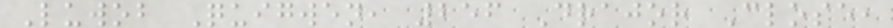Luwob Quigwen, 256 Drajor Close,
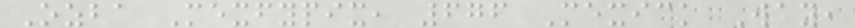Ozba Mexfypix, 676 Mexick Way,
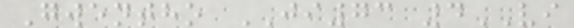Gwentho JI73 4VI
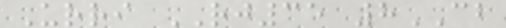Urri RJ35 8CB
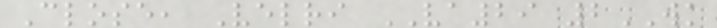Close, Velri VA29 2WK
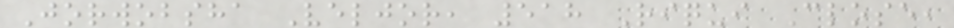Jorwobsha Veljor, 518 Riqui Close,
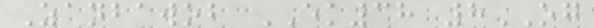Zanbawob EK38 8OG
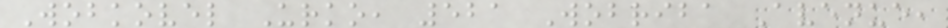Wobkovel Urko, 521 Wobriba Avenue,
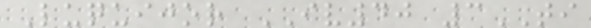Luquijor IV40 3TI
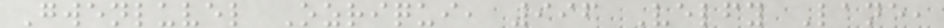Gwenluvel Ozriqui, 996 Velfy Lane,
